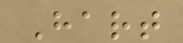Hart
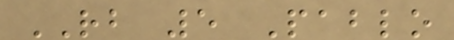RB 5 Pablo
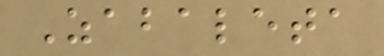Zabaleta
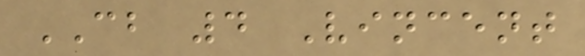CB 4 Vincent
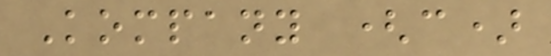Kompany (c)
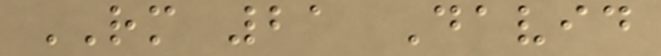RM 21 David
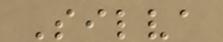Silva
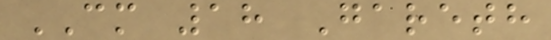CM 18 Gareth
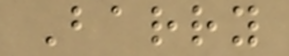Barry
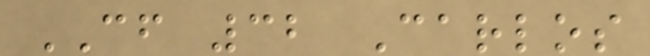CF 32 Carlos
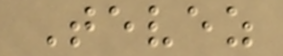Tevez
